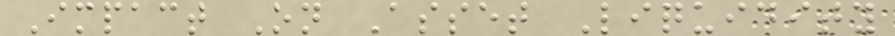Impact On Asset Liquidity
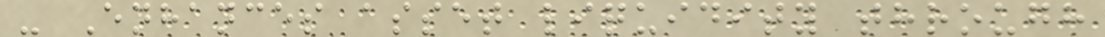- Enhances asset liquidity through
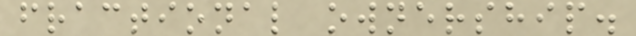fractional ownership.
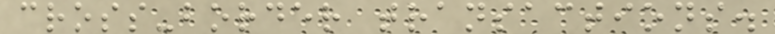cross-border transactions.
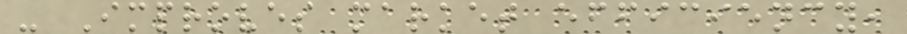- Improves market efficiency,
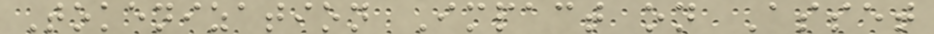Tokenization Impact on Asset
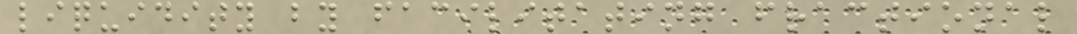liquidity by facilitating fractional
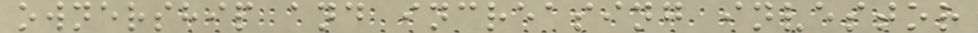ownership and increasing investor
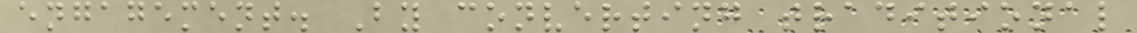engagement. By converting traditional
